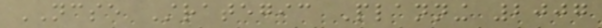NCSE Strategic Planning 2007
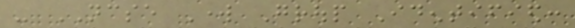- NCSE Work Group Identified:
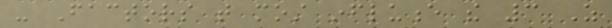- Factors that most influence the 3 As
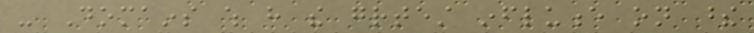- Domains which have the greatest influence on these
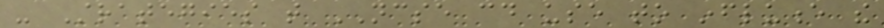- Strategies that NCSE could use to influence the
